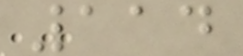114
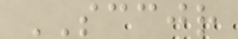SCCJR
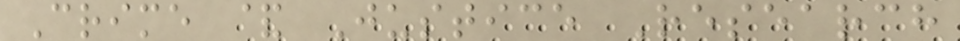Crime & Justice Research
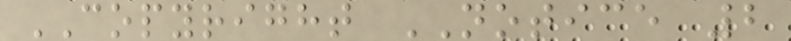COPYRIGHT NOTICE 2
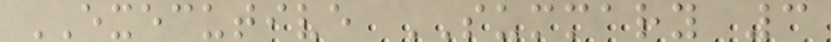EXECUTIVE SUMMARY 3
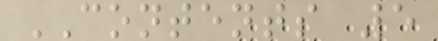CONTENTS 5
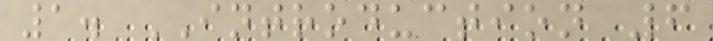1. INTRODUCTION 6
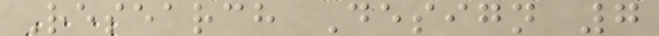Research Design 7
